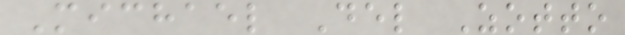Michael Del Zotto
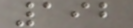192
